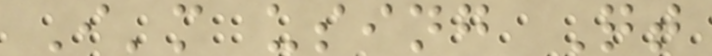I'm using Qt
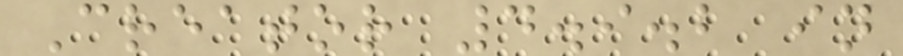Creator 4.9.2 in
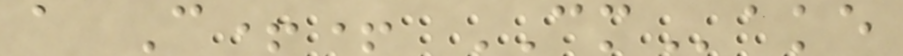a C++ CMake
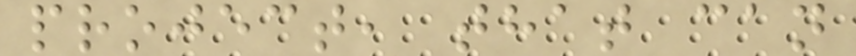project, that can
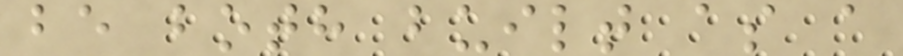be both built as a
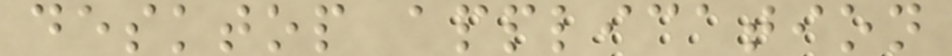desktop application
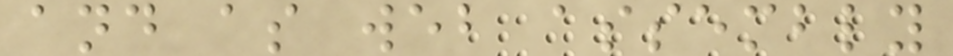and as web assembly
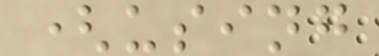(using
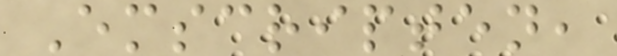Emscripten,
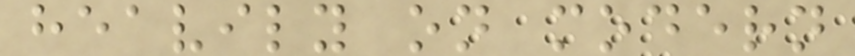heavily on modern
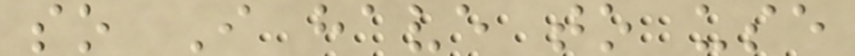so I have to use
